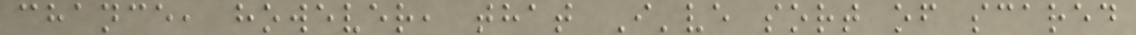chance, however, that I've sort of scared
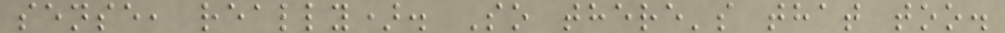sense, really). So there's that too.
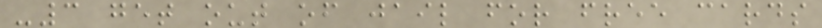-3 get out of jail for free cards
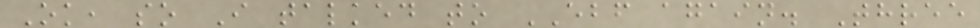Ok, so I talked to EBF again. Three
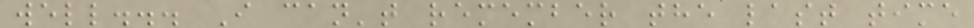well... I can't remember the last time
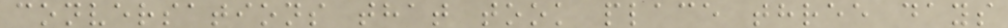conversations that took place three days
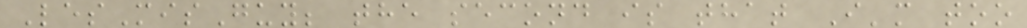LesMisGuy; the second is that I'm too
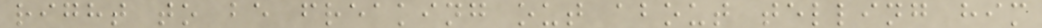right to be freaking out about telling him
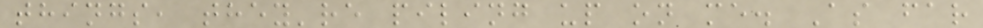things, they're piling up on me. As far
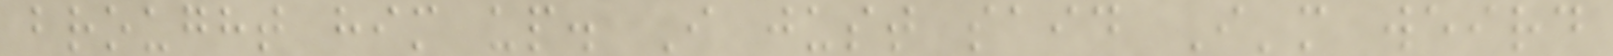brought him up. I just said I'm weird
